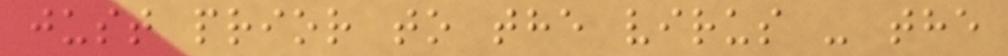just prior to the virus - the
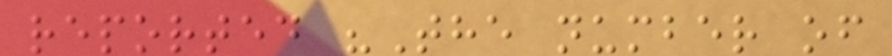reported "The number of
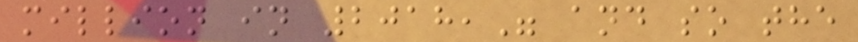million in 2018," and so the
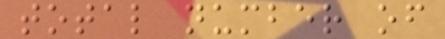total number of
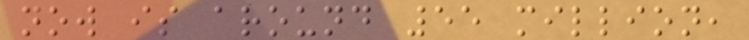now is around 55 million,
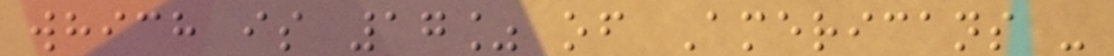which is 17% of Americans -
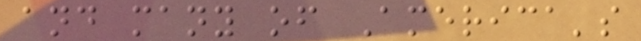and many of America's
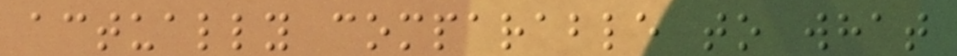actually comparable to what
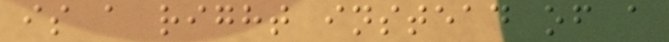is a right instead of a
